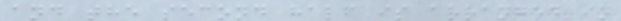and the second half is arranged in
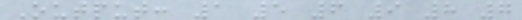Output: 1 5 6 9 8 7
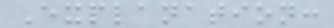Explanation:
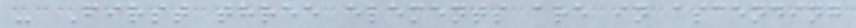- First three elements are in ascending
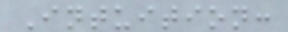Intuition:
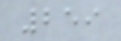259
